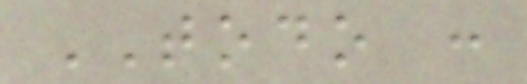TODO :
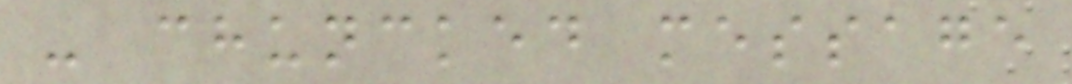- chuncked message
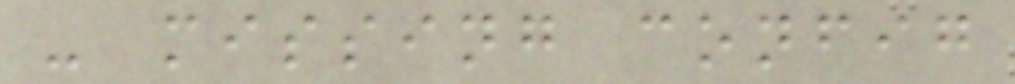- missing config
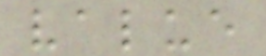value
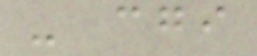- cgi
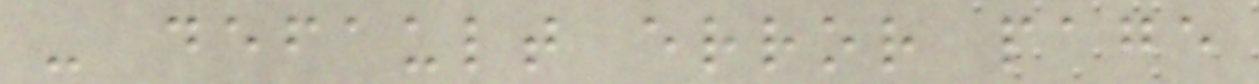- default error page
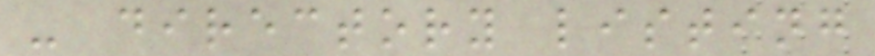- directory listing
